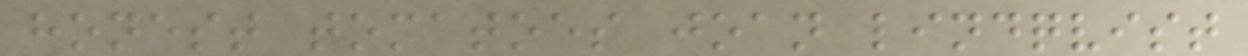honest tomatoes joan lindqvist
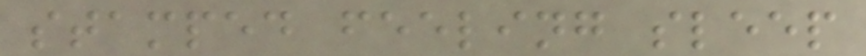stamped feeling sleep
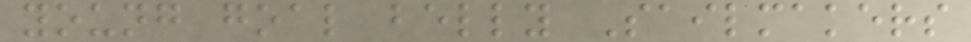young goal belly Sailmakers
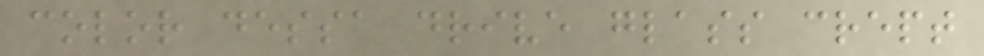color dessa drive glass crept
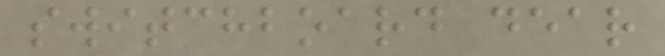switchboard dear
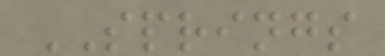SPRINGS
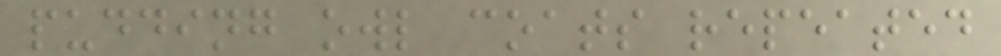pudding owl coats repeated
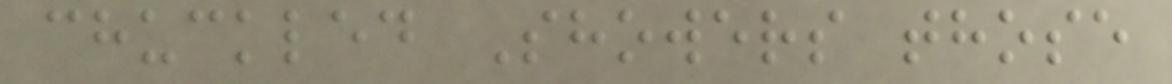chuckled Showers those
